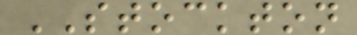STOCKTON
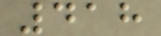418
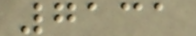7131
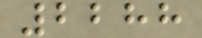2288
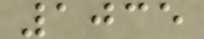1035
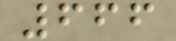666
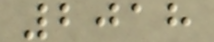2018
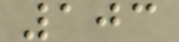103
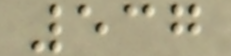537
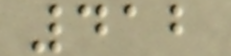412
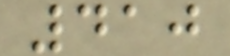410
